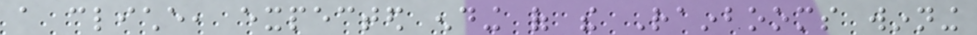a cliche, expected ending of the Rainbooms winning
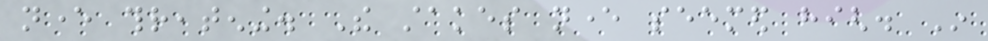never threatening. The stakes never seemed high. In
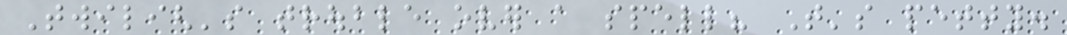Twiligh's trouble over a spell? That's petty.
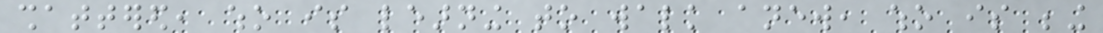shattered, who is learning to walk anew, who is being
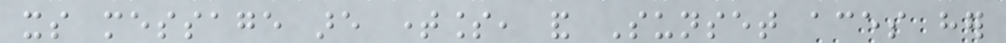its message are timeless, and Sunset aces her
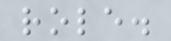role.
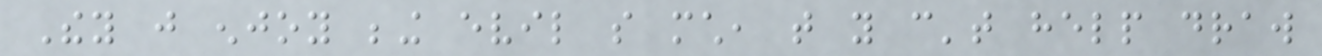They just enjoy being evil so much, that you can't help draw
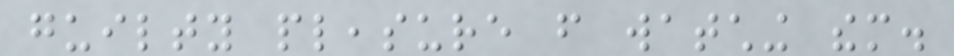guilty pleasure from watching them.
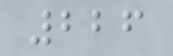226
